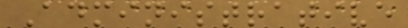Administrative
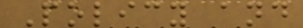Policy and
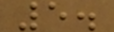5.
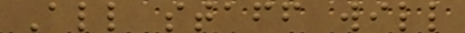All staff will
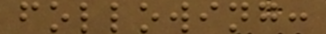following:
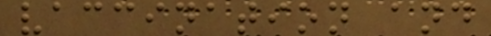vaccination and
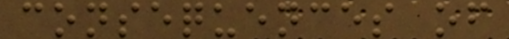consequences of
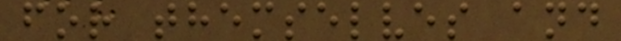for themselves and
